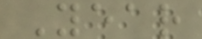Year
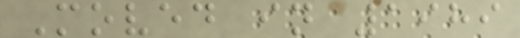Moved in 1989
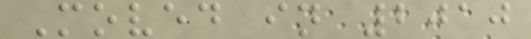Moved in 2010
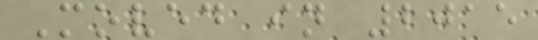Moved in 2015
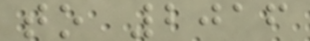to 2016
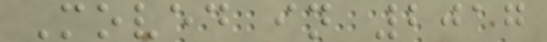Moved in 2017
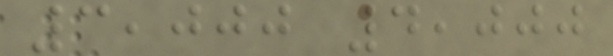3,000 4,000
